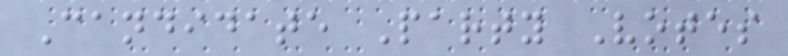Candidate Party Votes
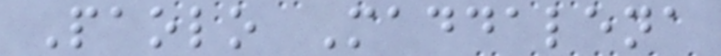Paolo Maddalena
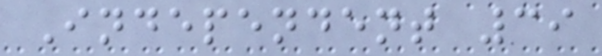Independent 39
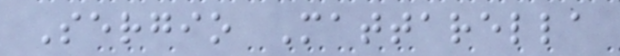Sergio Mattarella
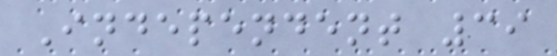Independent 39
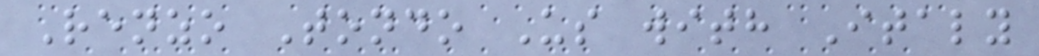Renzo Tondo Us with Italy
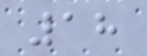18
